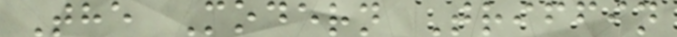The Modern Triffin
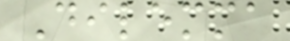Dilemma
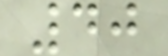40
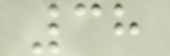38
